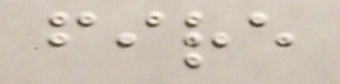fire
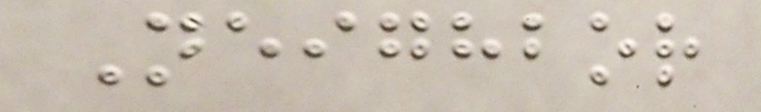Neighbor
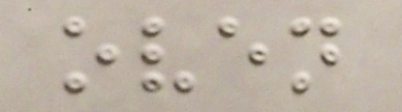oven
